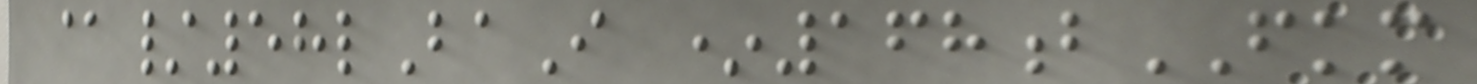@/58lBaI *168bFKM
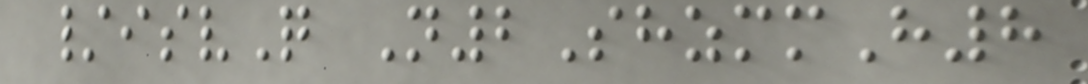/isvQ N2ShzmmH8
